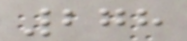278
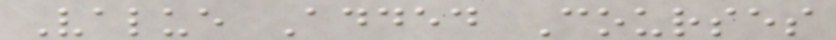Value Added Courses
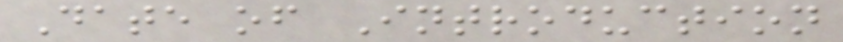Date of Introduction
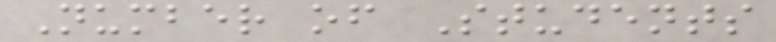Number of Students
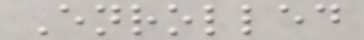Enrolled
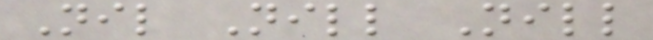Nil Nill Nill
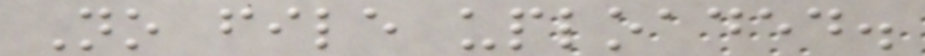No file uploaded.
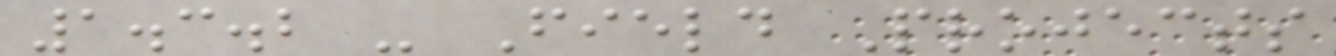1.3.2 - Field Projects
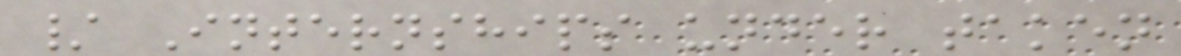/ Internships under taken
